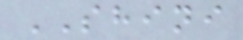SHINI
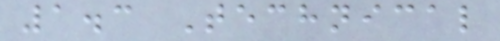1.3 Technical
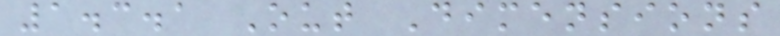1.3.1 Out Dimensions
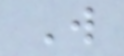W
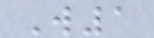W1
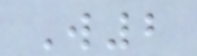W2
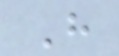H
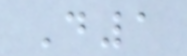D1
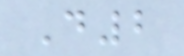D2
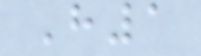H1
